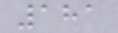181
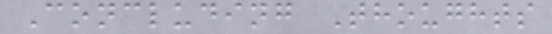Concluding Thoughts
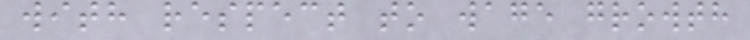with respect to wage growth
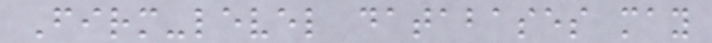Firm-level databases may
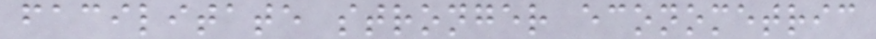facilitate stronger econometric
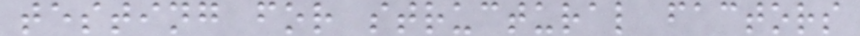testing for structural factors
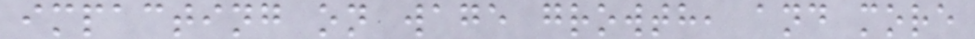impacting on wage growth, and more
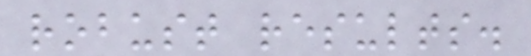robust results.
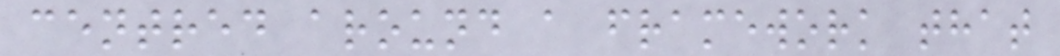centred around a framework that
